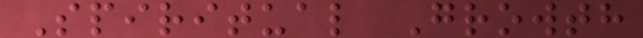Spiritual Growth
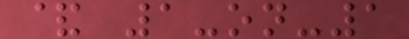& 1-on-1
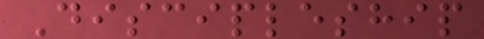Discipleship
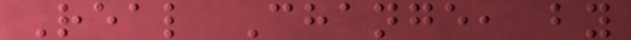Real Change, by
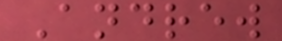Andrew
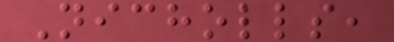Nicholls,
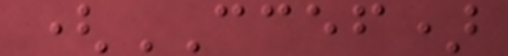(CCEF)
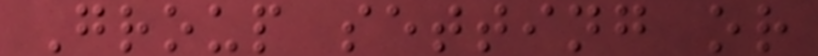Group setting or
